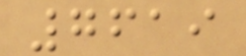7619
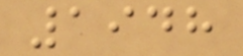1948
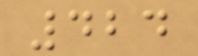424
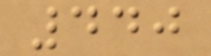440
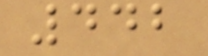442
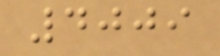4009
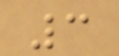3
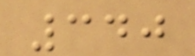340
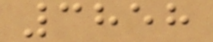3858
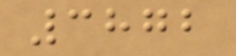3872
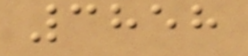3858
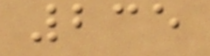235
